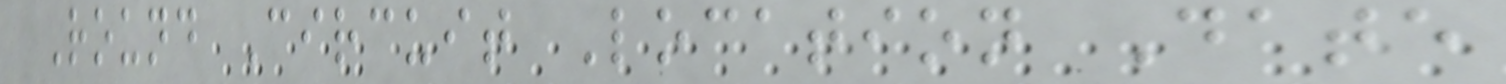Round Circuit Location Date
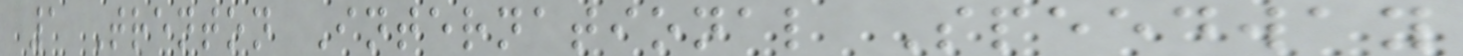1 Trenton International Speedway
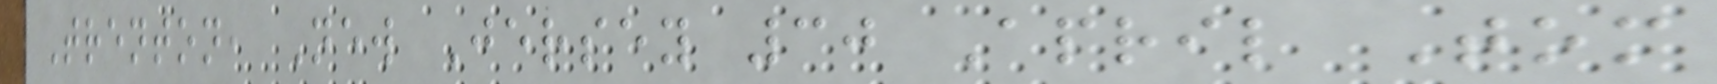Trenton, New Jersey 30 April Tom
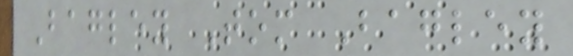Bagley Tom Bagley
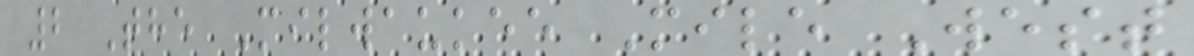2 The Milwaukee Mile West
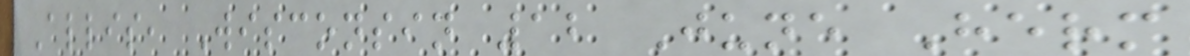Allis, Wisconsin 12 June Herm
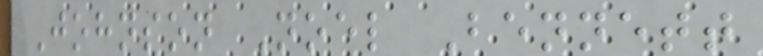Johnson Noel Bennett
